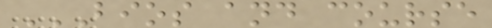BIOS AND COURSE
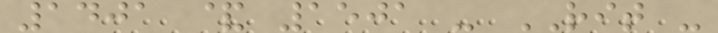1401 & 1501 - RIT -
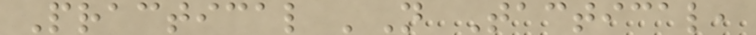Practical 'N Tactical,
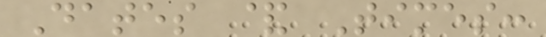Dates & Times:
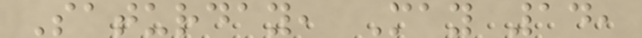Saturday, May 14,
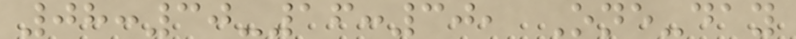08:30-16:30, One-day
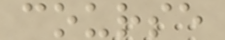course
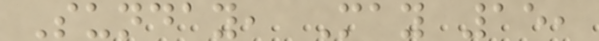Sunday, May 15,
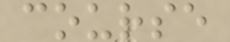course
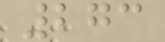273
